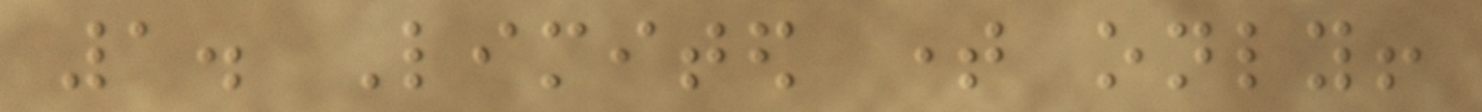1. Limited time only!
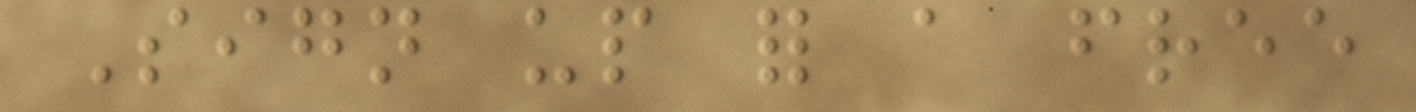Sign up for a free
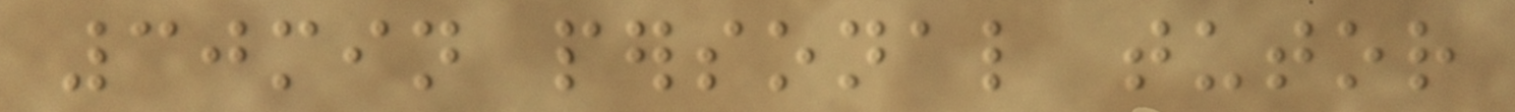30min personal tutor
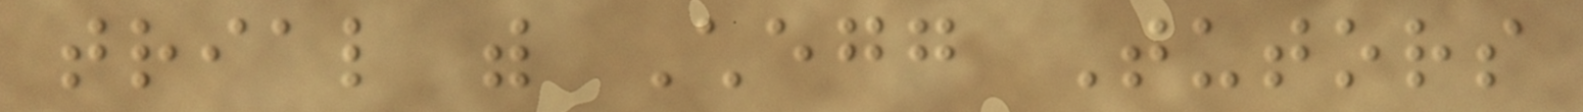trial with Chegg Tutors
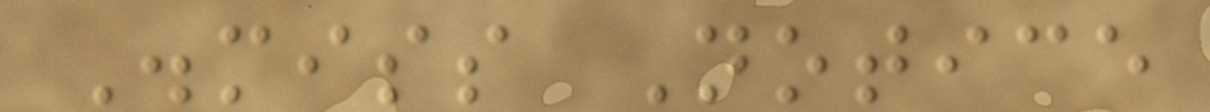Dismiss Notice
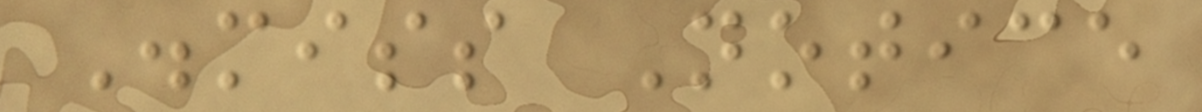Dismiss Notice
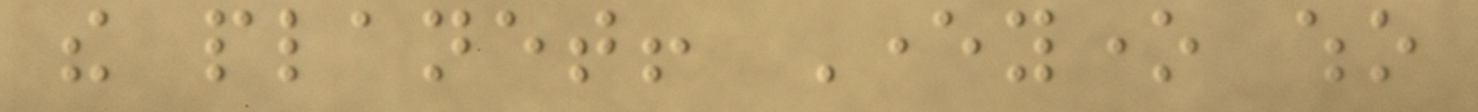the planet! Everyone who
